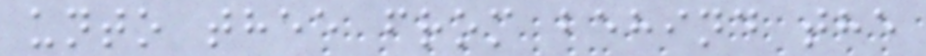unto thee from behind the
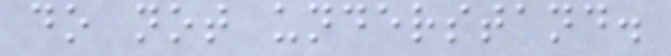do not understand.
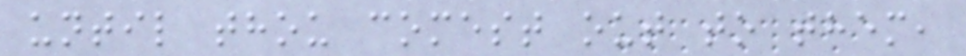until thou comest out to them,
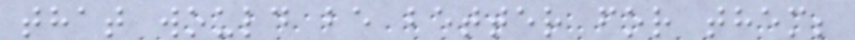that would be better for them;
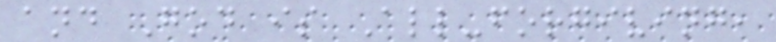and God is All-forgiving,
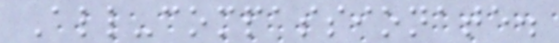All-compassionate.
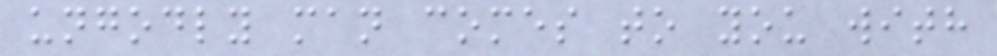ungodly man comes to you with
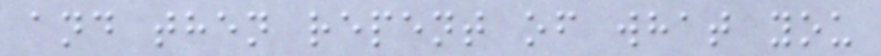and then repent of what you
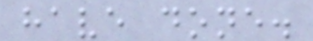have done.
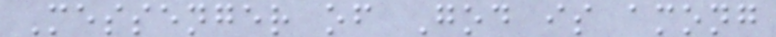Messenger of God is among
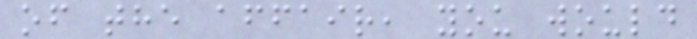of the affair, you would
